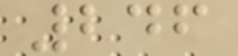246
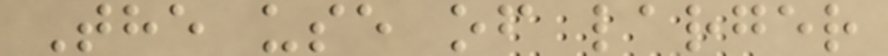The use of larger
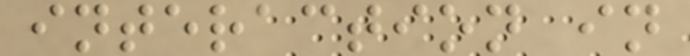interaction in
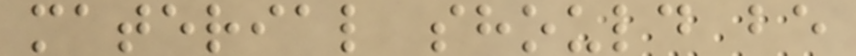material should be
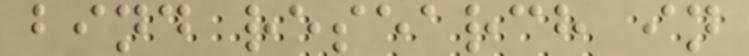bind research in
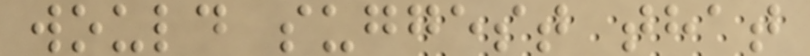would suggest that
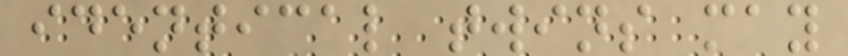identical twins may
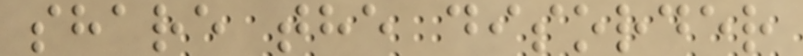share the disorder
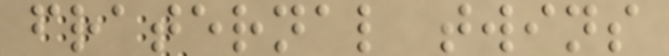fraternal twins
